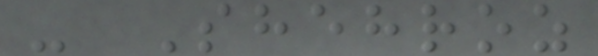- Shehroz
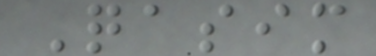Qasim
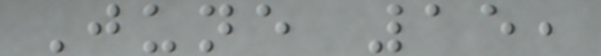June 15,
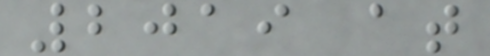2019 at
